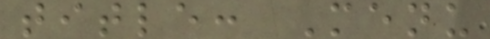title: Menu
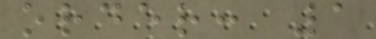order: 1
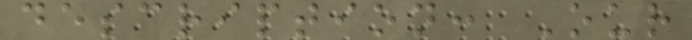description: Our
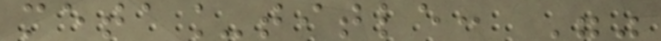meta_title: ""
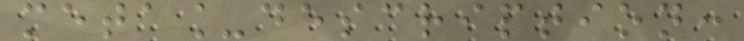meta_description:
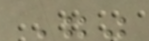""
